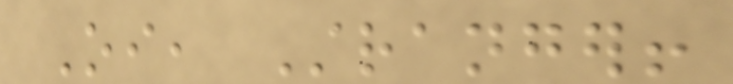Oi, Stranger!
